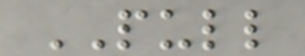PULL
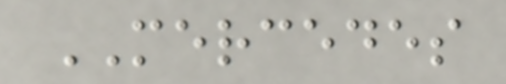MERCEDES
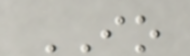IO
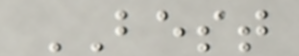BEST
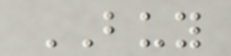BUY
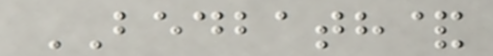BEDBATH&
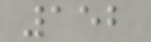152
